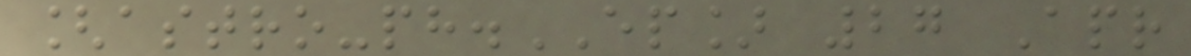[astro-ph.EP] 27 Apr
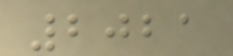2021
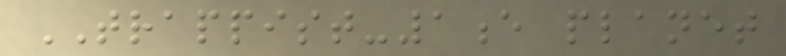TRAPPIST-1e planet
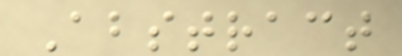Abstract
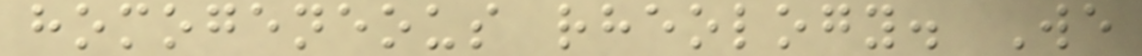homogeneous rheology. We
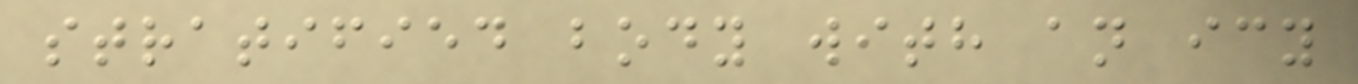stratified body with an icy
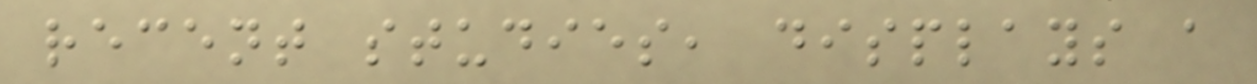recent studies, displays a
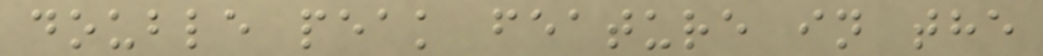double peak feature in the
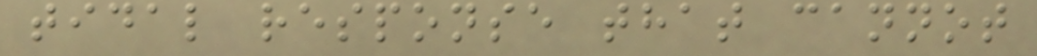tidal response that cannot
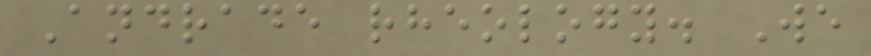Andrade rheology. We
